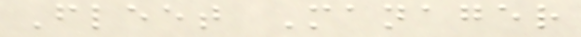Fleet Manager
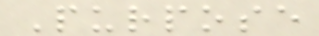Purpose
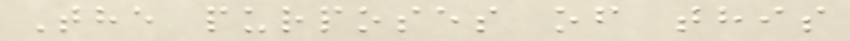The purposes of this
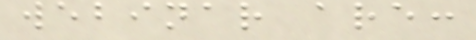webinar are:
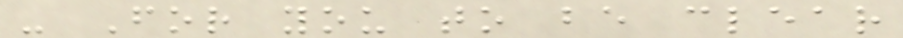- For you to be clear
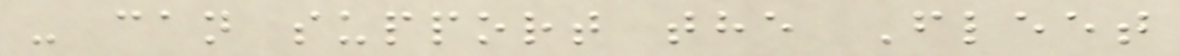- can support the Fleet
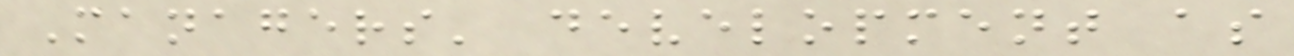Managers' development as
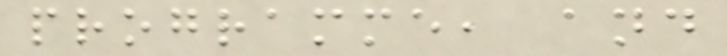programme, and
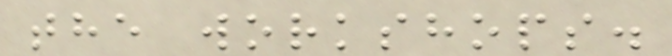the workshops.
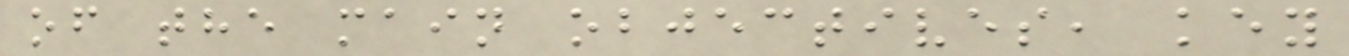of the main objectives, key
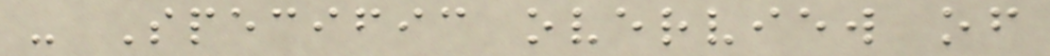- Specific overview of
